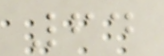64
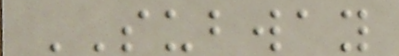SUBWAY
